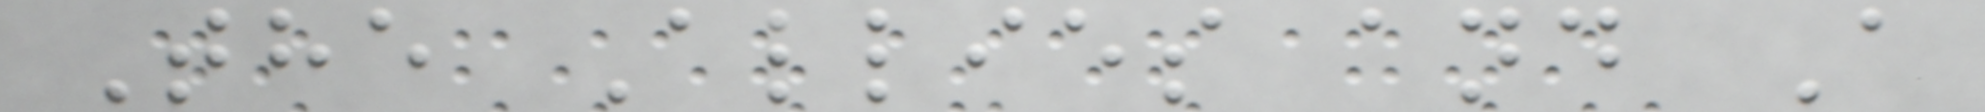The Allies and A
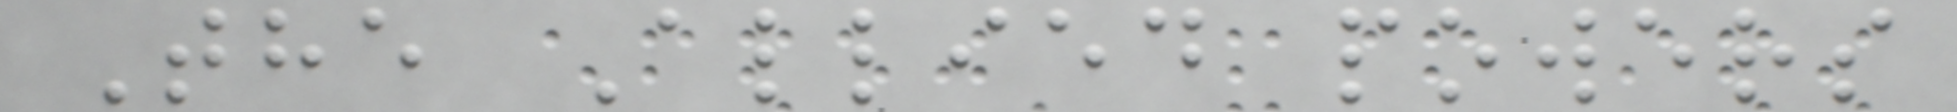The Allied powers
